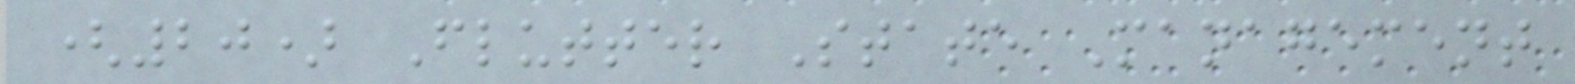(20) Flutter State Management
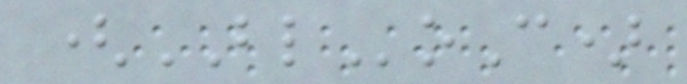(BLoC)
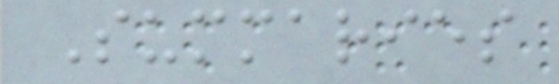Summaries
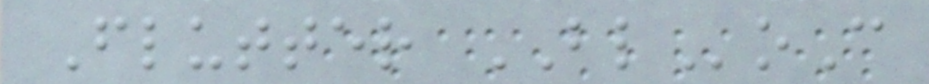Flutter BLoC
